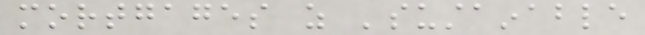mortgages as 'sustainable
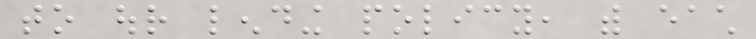to our lending policy, with each
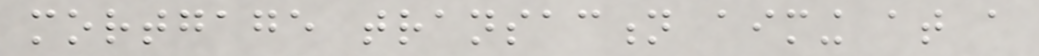mortgage transaction aiming at a
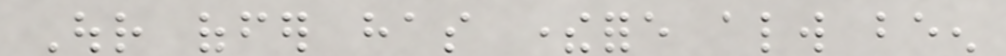Our offer has therefore always been
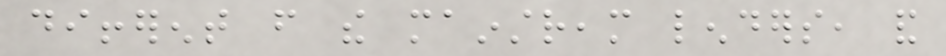different from the mainstream lenders, and
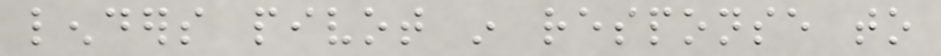lenders pivot in response to
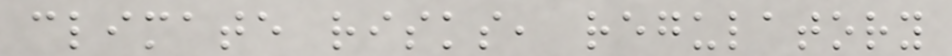climate risks, regulatory
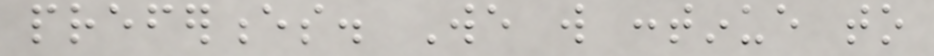preferences. We will continue to
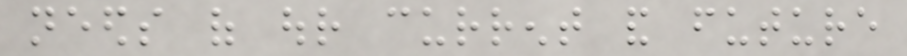needs of our current and future
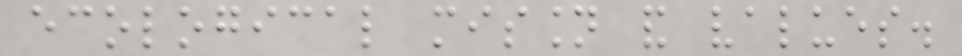ecological mission and values.
